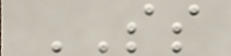SS
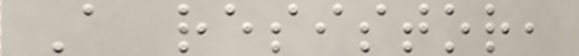A resistor,
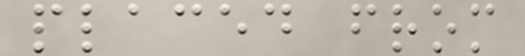placed from
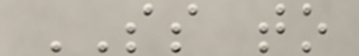SS to
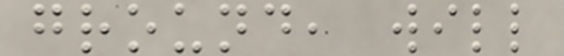ground, will
